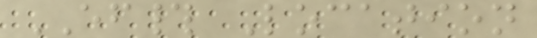EF# Location
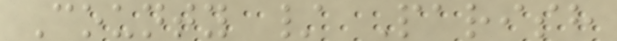County / Parish
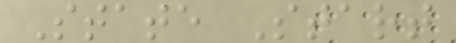State Start
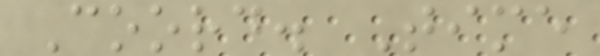Coord. Time
